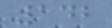142
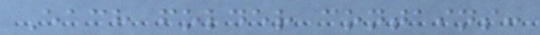Each folder contains:
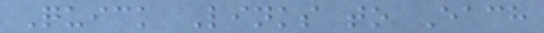Quick Links to Each
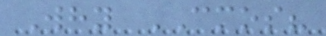Why CMOS?
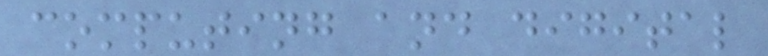computing and digital
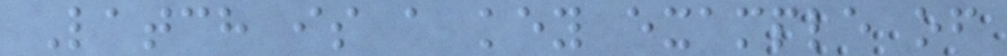Latch is a key example of
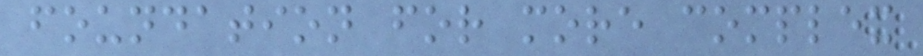foundation for more complex
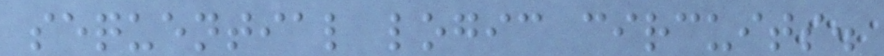sequential logic circuits.
